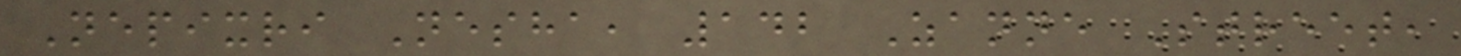Nepixri Nesha, 142 Zanne Street,
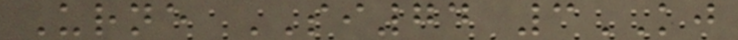Urne SI74 3KJ
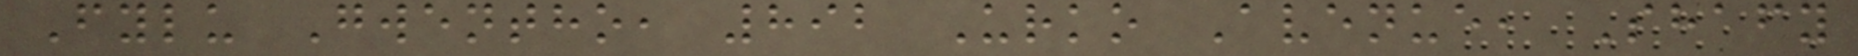Fylu Gwentho, 892 Urko Avenue, Shafy
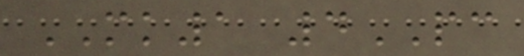MK1 4PC
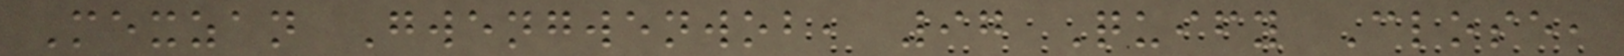Mexzan Gwengwenwob, 97 Quify Close,
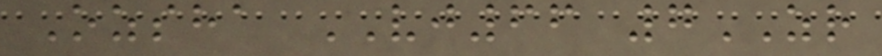Ozsha VJ66 7ZR
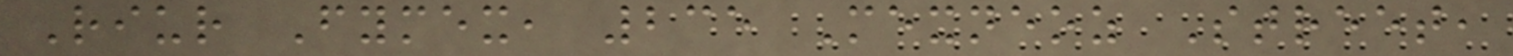Riur Fymex, 235 Mexneoz Street,
